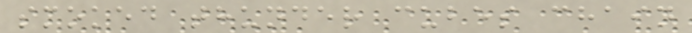smoked thunder cubes chain
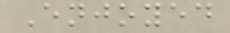Enjoyed
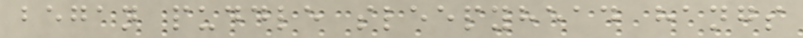began puddle sleepyhead hangs
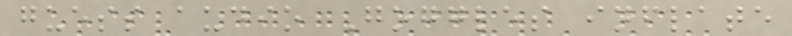guess audio Goggles inflate
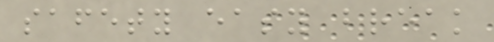safety easy break
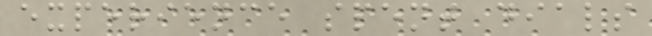experience spent dials
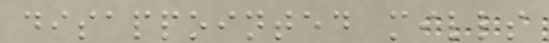disappointed mills
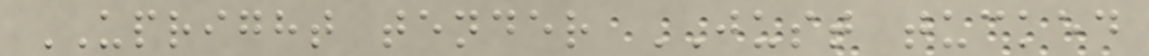UPRIGHT tender JUST tucked
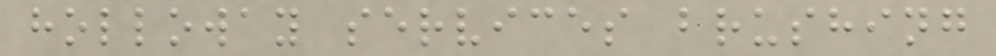holloway services brushing
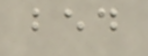bed
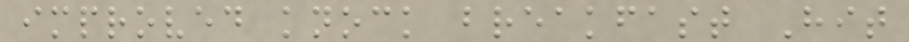improved knock breakfast Hit
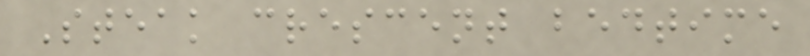Steak crescent bedtime
